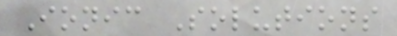Ionic Solutions
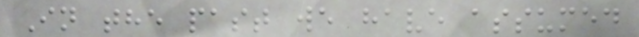In the past we have assumed
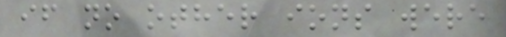if no other ions were
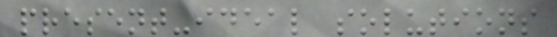present-ideal solutions
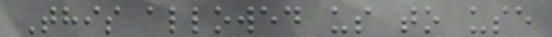This allowed us to use
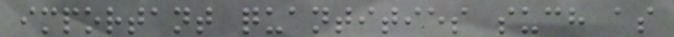important quantities such as
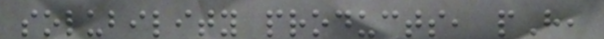solubility products, pH,
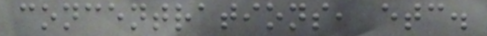concentrations, etc.
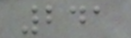241
